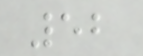52
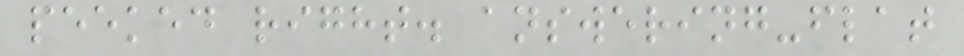peeked right. answering-flat
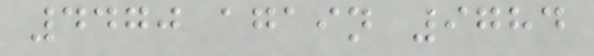4470 again 9784
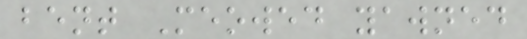bent Meowed yawned
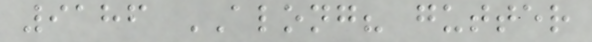9186 ALONG? gutter
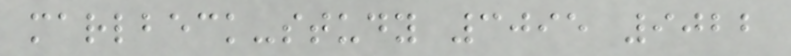marlbeck-study 3095 9022
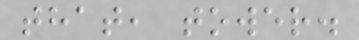that, tower.
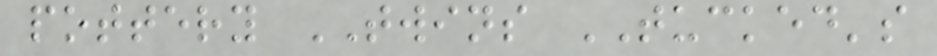pottery TWINS TUCKED's
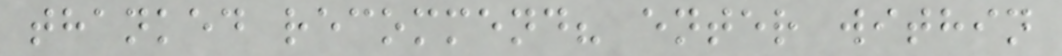thanked recommend? enter within
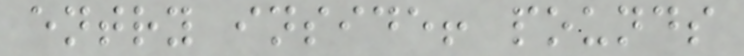entry inside! pounds
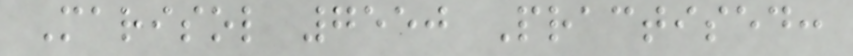Marisol 7550 Practised:
